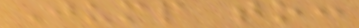Jump to:
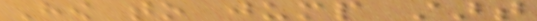How to jump start
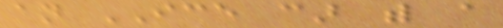an ICE car with a
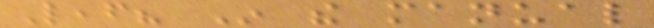Leaf? In the manual
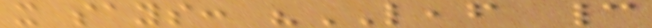it says: "LEAF cannot
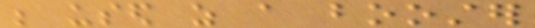be used as a booster
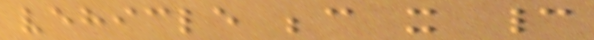vehicle because it cannot
